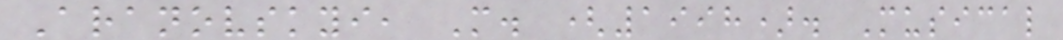Aranovskyi, M. (1998). Musical
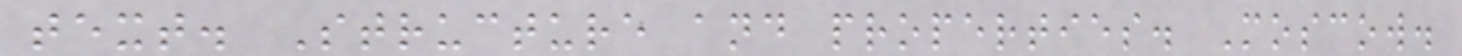text. Structure and properties. Moscow.
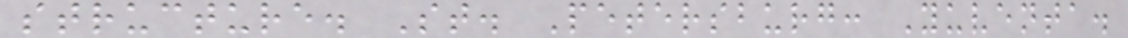structure. St. Petersburg: Yuventa.
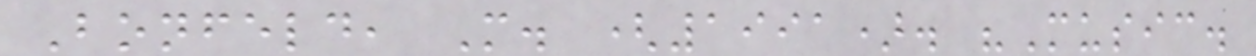Bonfeld, M. (1991). "Music.
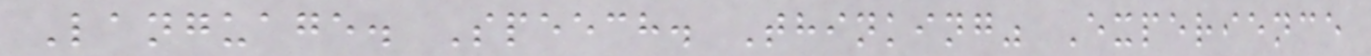Language. Speech. Thinking" Experience
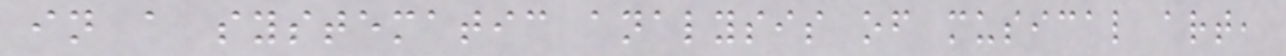in a systematic analysis of musical art,
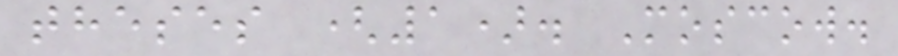theses (1). Moscow.
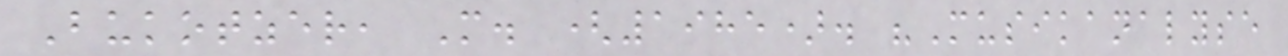Bukotzer, M. (1985). "Musikanalyse
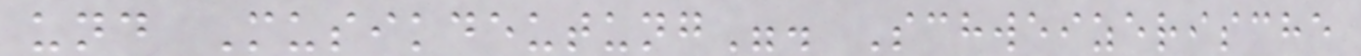und Musikdeutung". Schweizerische
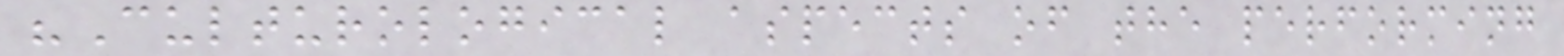"Culturological aspects of the performing
